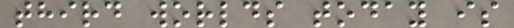third worlds today is
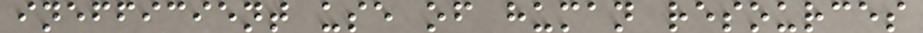inefficient use of human resources
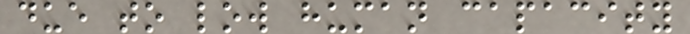due to low human capacity
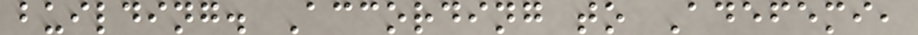building. According to Adefemi,
